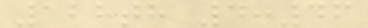128th 4:46
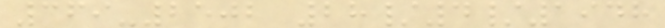369-2502 28/4/1948
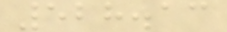528.13
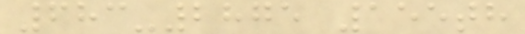683-2875 155th
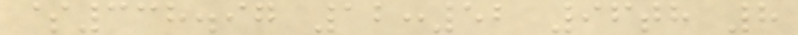$338.97 12:52 96th 8
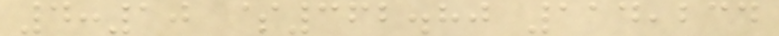4:10 $362.80 114,234
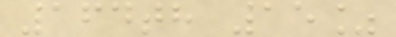164th 15%
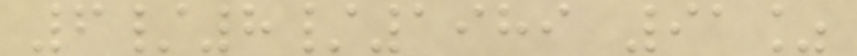6/8/1989 91%
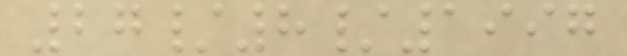27/8/1997
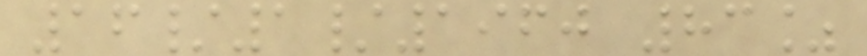16/1/1960 83%
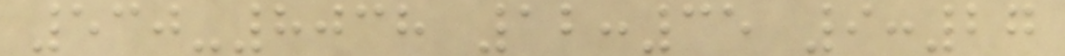530-8038 12:35 9:27
